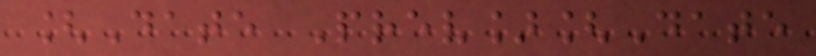[Date Prev][Date
